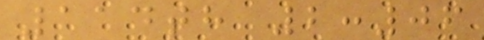114th 2:06
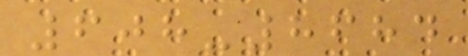608-8684
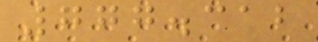777.312
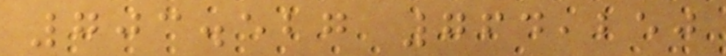703.527 764,250
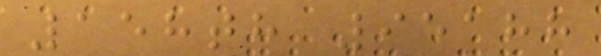158th 95188
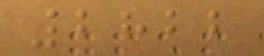2822
